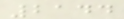2144
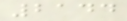2144
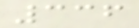336
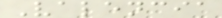Valencia
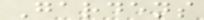Gardens
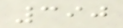390
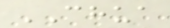CHUA
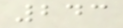243
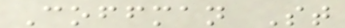Coffman St
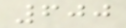600
